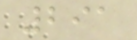291
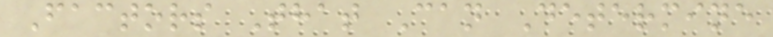Factors That Can Determine
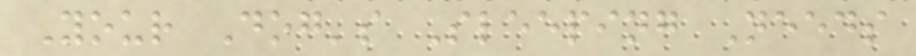Your Dog's Sleeping Needs
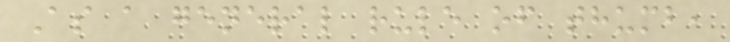As a general rule of thumb,
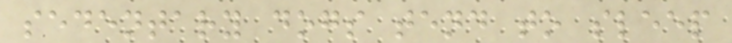sedentary dogs tend to sleep
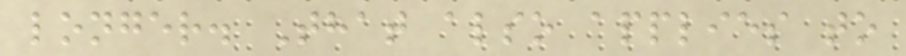longer. That also applies to
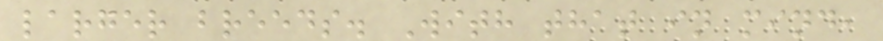larger breeds. With that in mind,
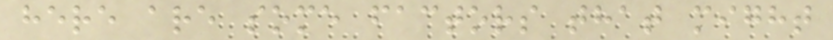here are some factors that might
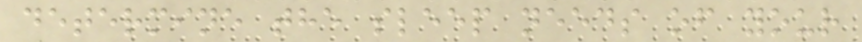determine the sleep needs of your
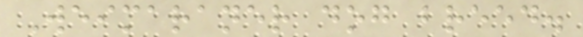Weimaraner dog breed.
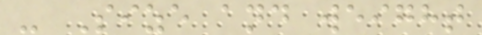- Size and weight
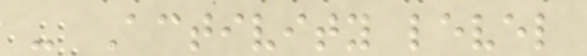- Activity level
